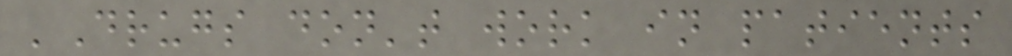'Drugs don't work in patients
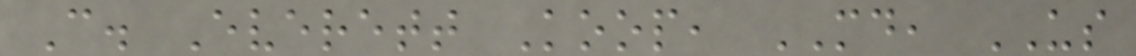C. Everett Koop, MD, US
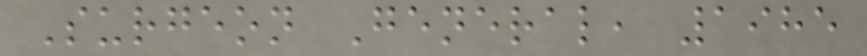Surgeon General, 1985
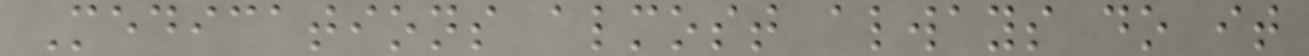Medications almost always do it
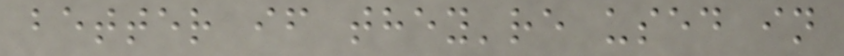better if they're used in
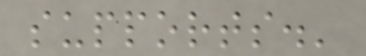supports.'
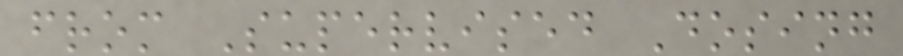from Supervised Dosing
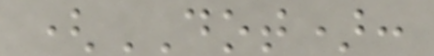(DOT):
